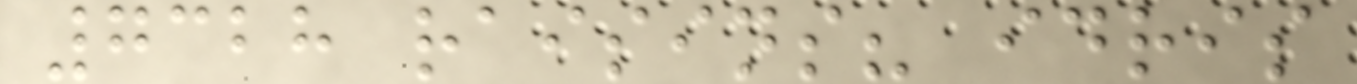7328 raisins? idris
